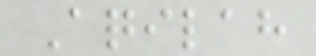Aqilah
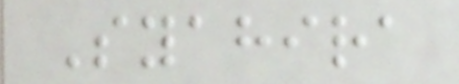Syahira
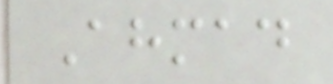Ahmad
